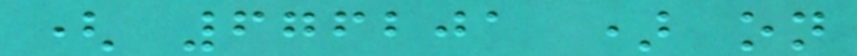( 676201 ) on
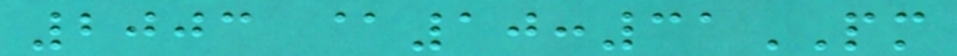2003 @10:31PM
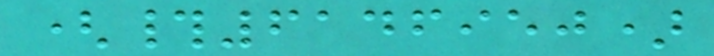(#6146950)
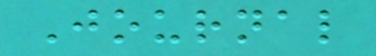Journal
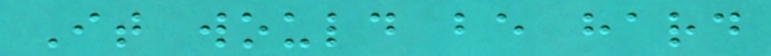It would be hard
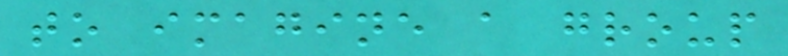to imagine a group
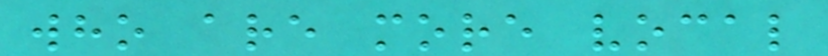who are more vocal
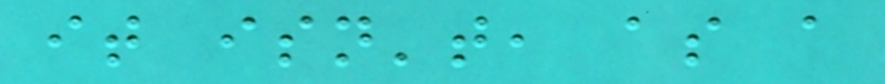it isn't, as a
